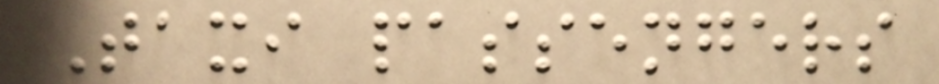Taxi passengers
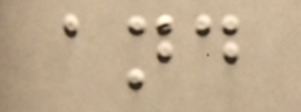and
